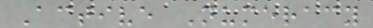Active Numeracy
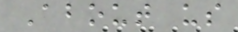About us
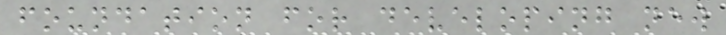foundation for developing new
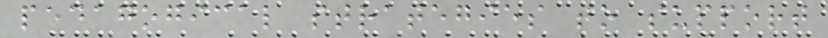pedagogical strategies to support
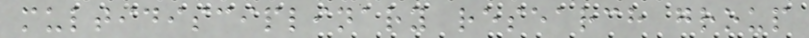multidisciplinary research group
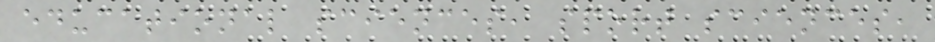educational sciences, sport sciences,
